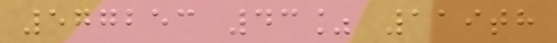577253 43% 119th
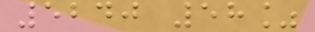5240 58%
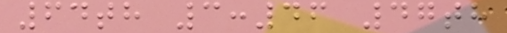64th 3:46 47th
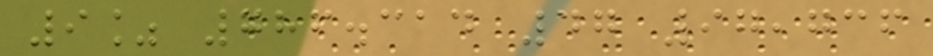9% 786.314 47 97,736
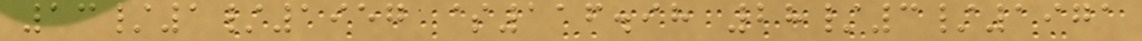13/1/1957 $116.98 28/3/1971
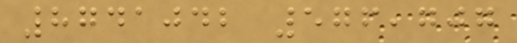8741042 576,707
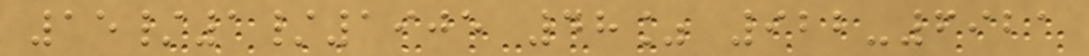15/1/1905 48% 922-6921
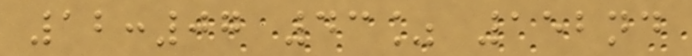12:07 43% 152nd
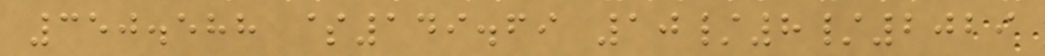350.588 $149.69 10/8/2029
